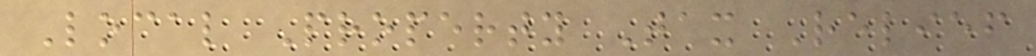Local Property Tax Relief
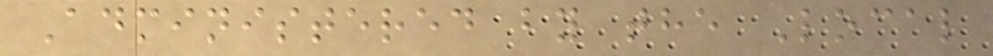Administered by the Local
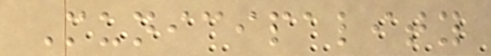Municipality
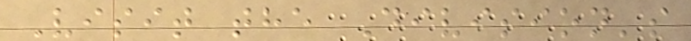Visit the Division's
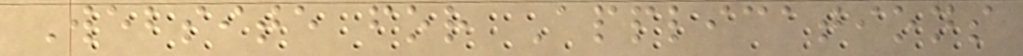Website for Applications
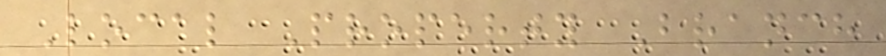Local Property Branch
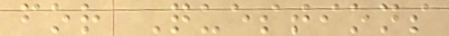for Questions
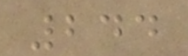244
